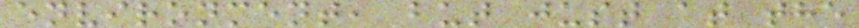environment, but just at the
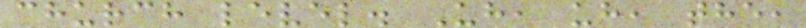church level. Uh, uh, the,
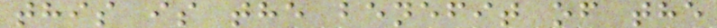this is the benefit of the
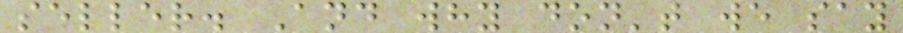seller. And why don't we say
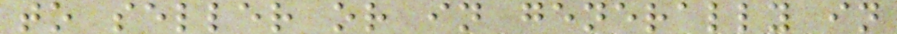to seller or in generally in
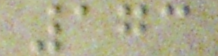173
